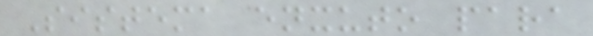Sistema enxuto para
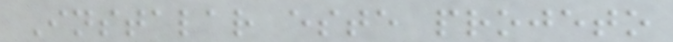Instalar este projeto
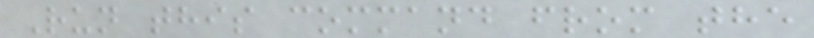Run this command from the
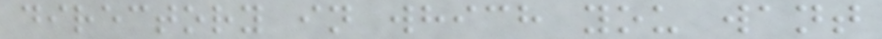directory in which you want
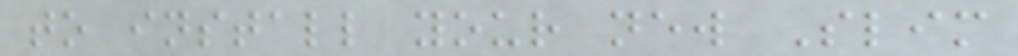to install your new Slim
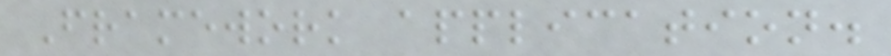Framework application.
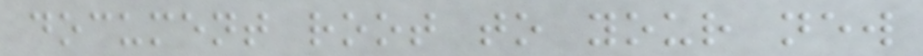document root to your new
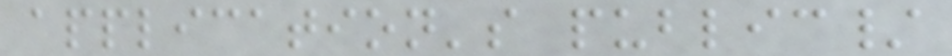application's public/
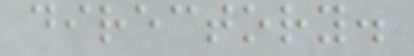directory.
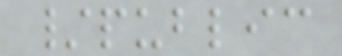/public
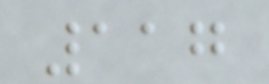117
